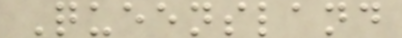Queensland
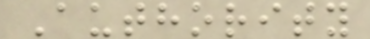Authority
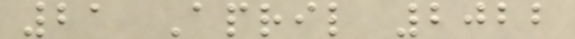21 April 2022
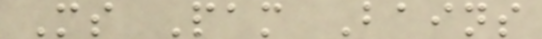Ms Pam Bains
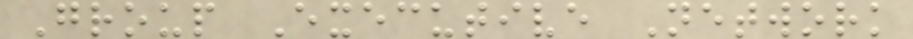Group Executive Network
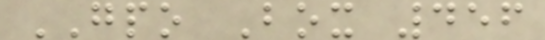GPO Box 456
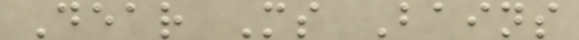Dear Ms Bains
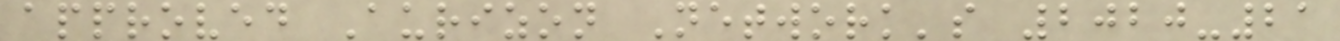approved Aurizon Network's 2020-21
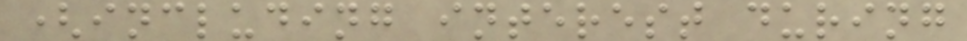(including interest during
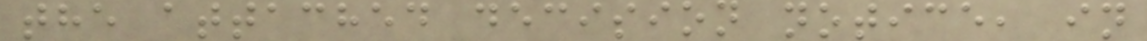the attached decision notice, in
